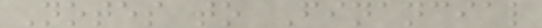Notes to Financial
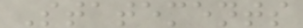Statements
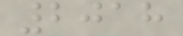2018
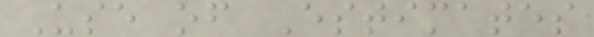Use of Estimates
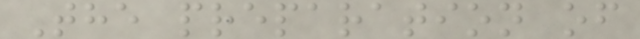The preparation of
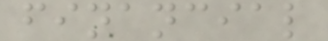financial
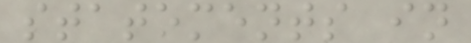statements in
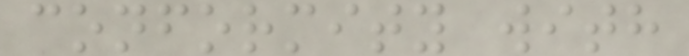conformity with
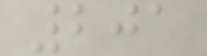201
